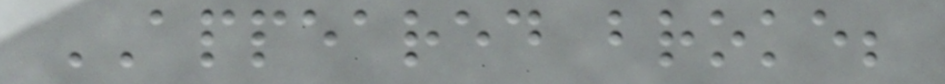APPEARED broke;
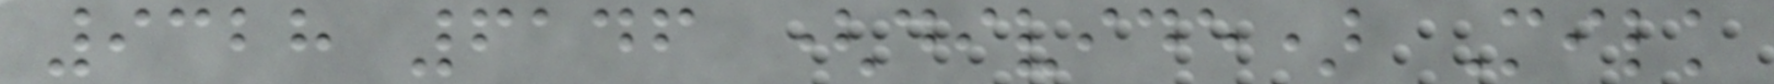9328 6146 (divide) Milk
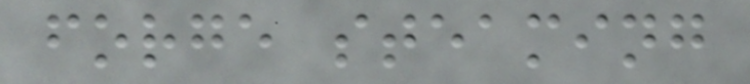forge steaming
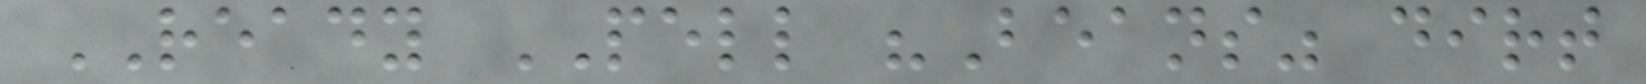READY PELL "Beans" dirt
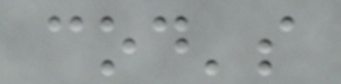cod's
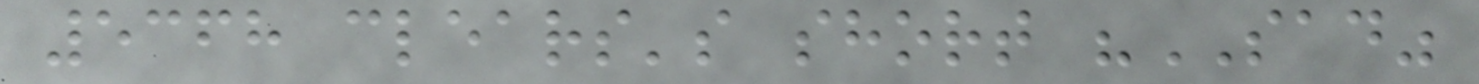5368 clears's short "SAD"
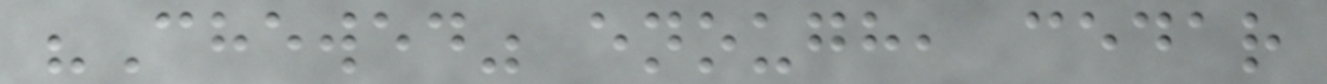"Chewed" enough, cedar
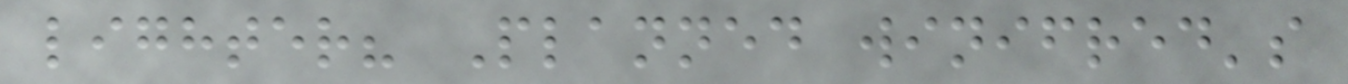lighter? Planned winifred's
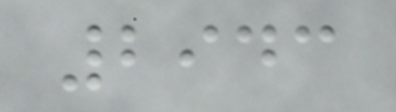2943
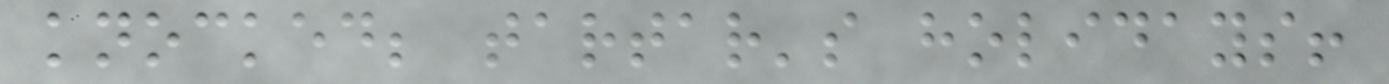knocked; tartar's holidays!
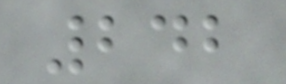242
